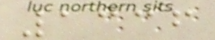1336
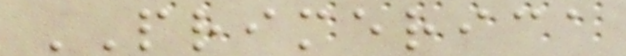PRIMERICA
